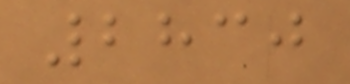2830
